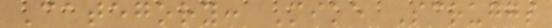Category: Mike Scruggs
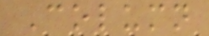Column
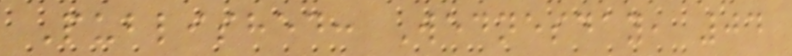Published: Wednesday, 04
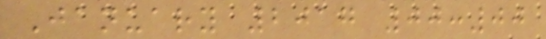January 2017 00:00
